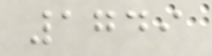1749
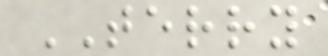TERRY
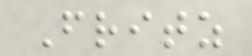Fritz
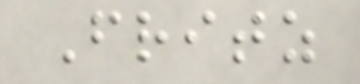Fritz
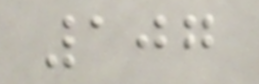107
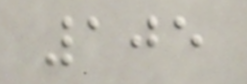105
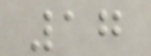17
